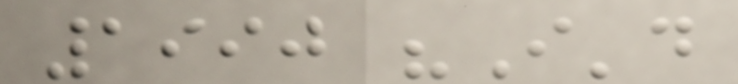1990 "I'd
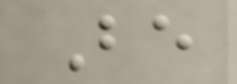Be
